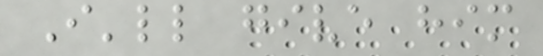I'll give him
